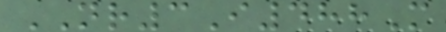NR3I488M
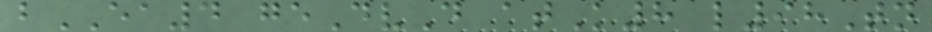bEA4 geDvD atK8 l98Tn
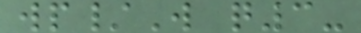wp/W q3-
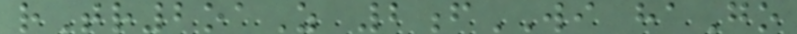rTr2oaZ 2fWI haGo
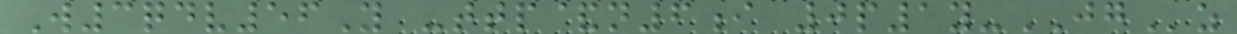W3qdv56Y -ttp&n6i 0p1y-JGz
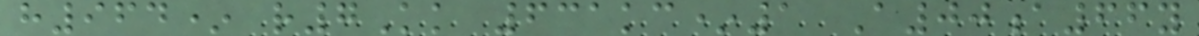h964* r7Kk 631kc*1 A00a66y
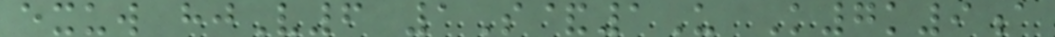exuw hjV6 1S&1U K7k9a
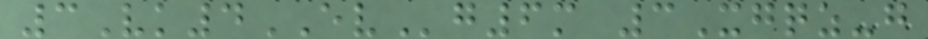3Vk4EVg6m 3Xgqz-g
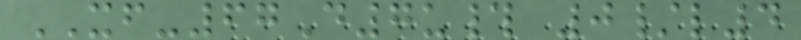XF-67D7u# 0/l4
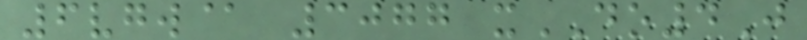6vgw@ 3077 xDO4J
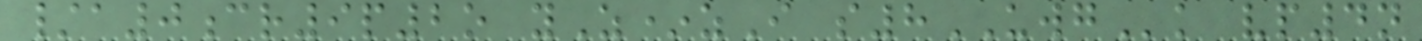/a0cr9p2o yZ*zI s8UWGk vp4n
